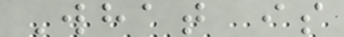What is
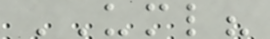UML?
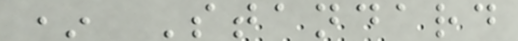* Standard
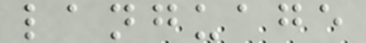language
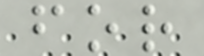for
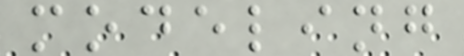modeling
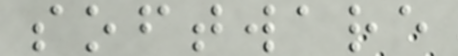software
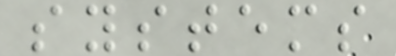systems
